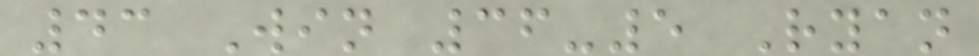43 Win 36-5 Ryan
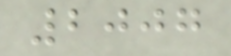2007
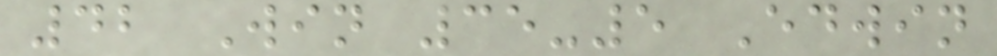42 Win 35-5 Edwin
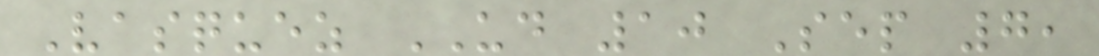Vasquez UD 10 Sep 7,
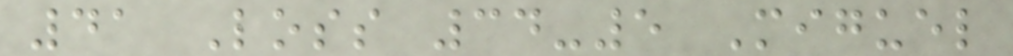41 Loss 34-5 Miguel
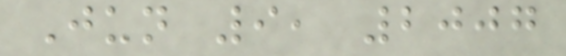Jun 9, 2007
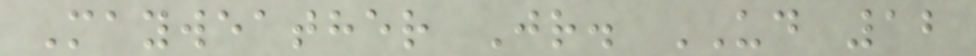Mayweather Jr. UD 12
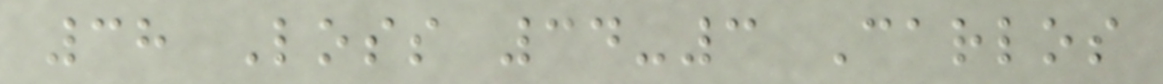38 Loss 34-3 Carlos
